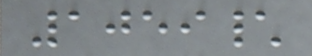1059\
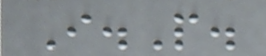I.P.
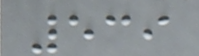539
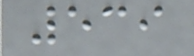539
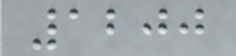1200
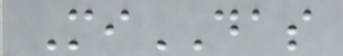MiDAS
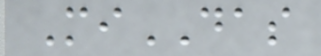MiDAS
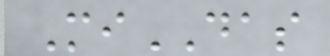MiDAS
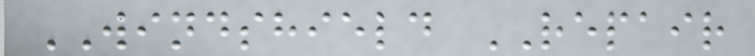WINDSHIELD REPAIR
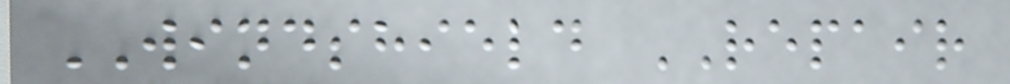WINDSHIELD REPAIR
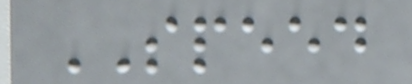SPEED
